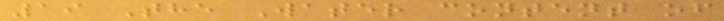19 The Water content of
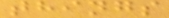things
